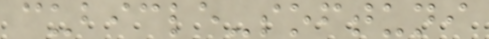cubicle-softuni
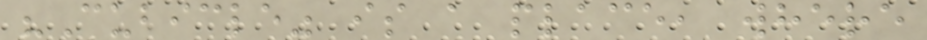"Cubicle" is a place, where
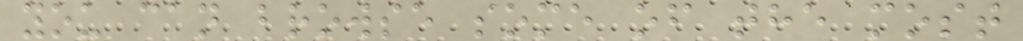you can browse some of the most
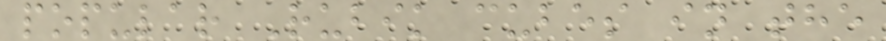popular Rubik cubes in the
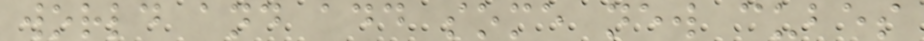world and add some new cubes
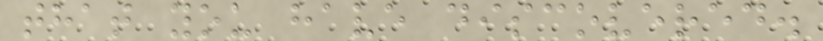that you have discovered.
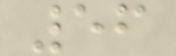56
